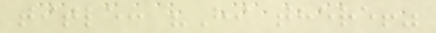title: "Hi there!"
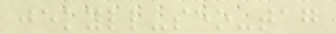jekyll-seo-tag
